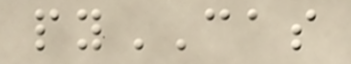pyCAS
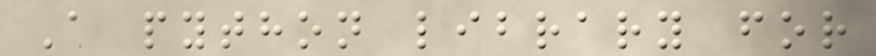A python library for
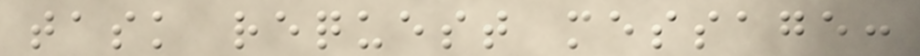task request message:
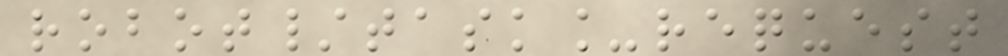robot/task_request
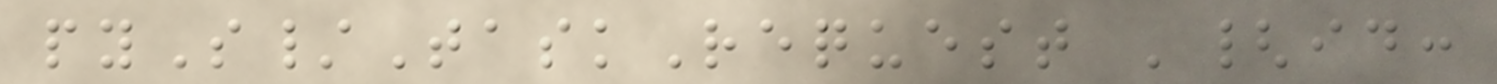pyS/TaskRequest '{id:
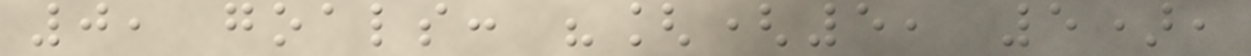0, goals: "[(5, 5),
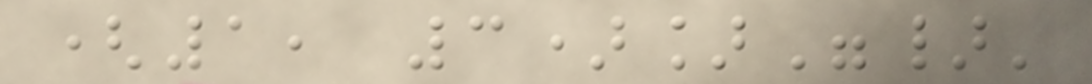(1, 3)]"}'
